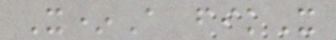X*A fikX
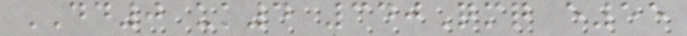DD0 uk4 340Qmq e55
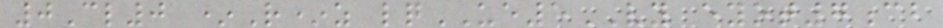0Cl0 *R*z lqUE5VY eyot7cb
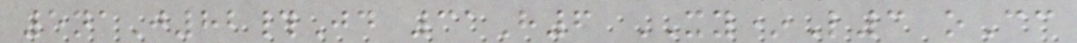5naJ82#Jd 31H6 XY*L3 oCc
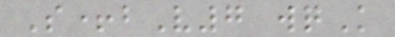S+bV7 wqK
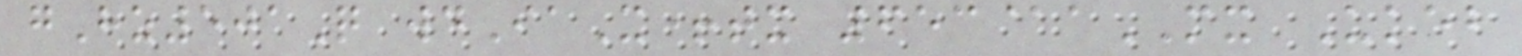gHz501Q wdIaX+tx 653@aMX Ukeb
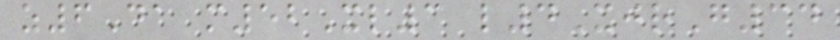z6Da m52Xl3 l4XjrG34
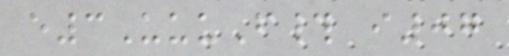e3UuuF# i07
